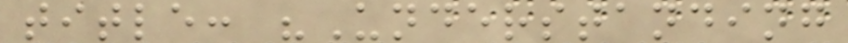title: "Understanding
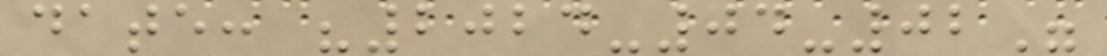date: "2024-04-02"
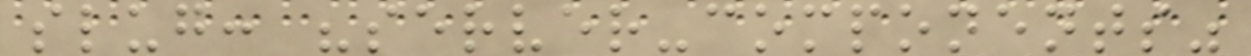slug: "server-components"
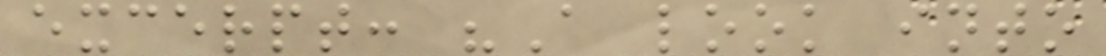excerpt: "A look into
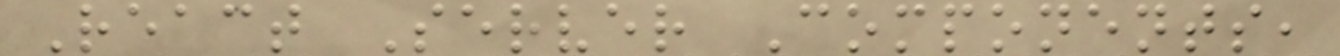React Server Components,
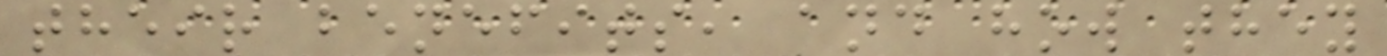their benefits, and how they
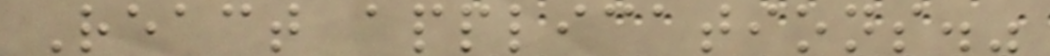React applications."
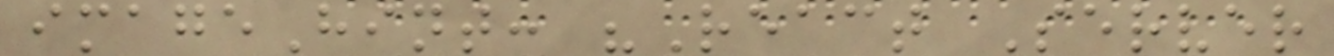imageHint: "React Server
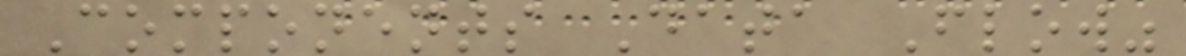Components Data Flow"
